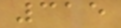315
